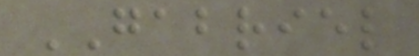GABRIEL
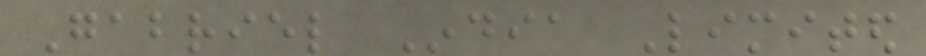Gabriel India Limited
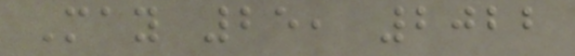May 25, 2022
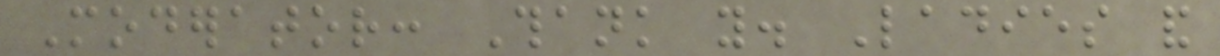Moderator: Thank you. Ladies and
